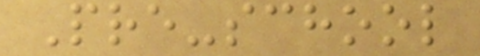Pre-school
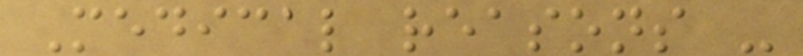Medical reasons -
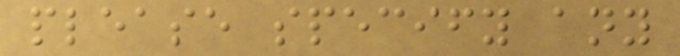please specify any
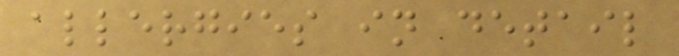allergies in detail
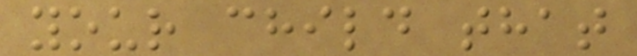your child that
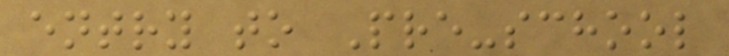entry to Pre-school
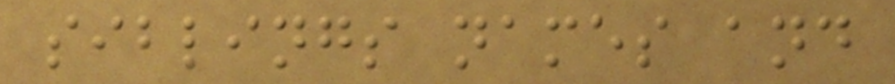siblings names and
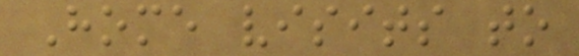Home visits to
